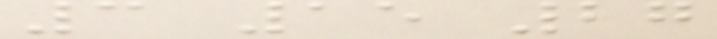3 15 27
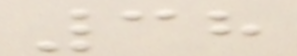38
